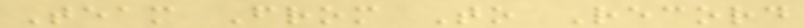Team From To Record
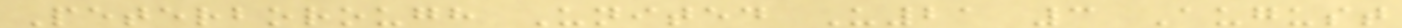Peterborough United U21 3 August
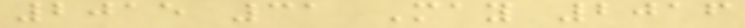2015 31 May 2016
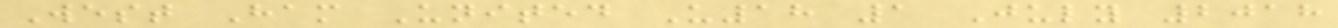West Ham United U18 1 July 2018
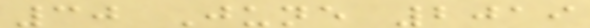30 June 2019
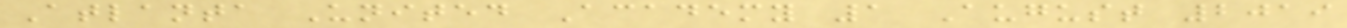Atlanta United Academy 1 August 2019
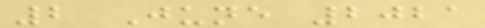2 June 2021
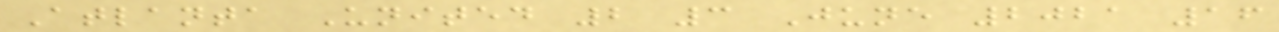Atlanta United 2 3 June 2021 16
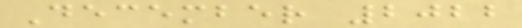December 2022
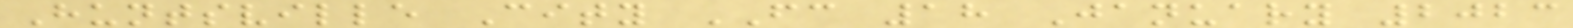Huntsville City FC 18 January 2023
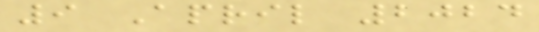9 April 2024
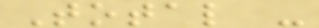Total -
